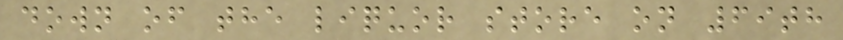down of the liquor store on 69th
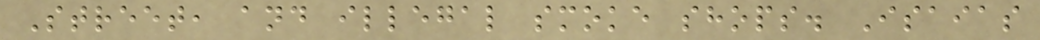Street, and illegal smoke shops. Isaias
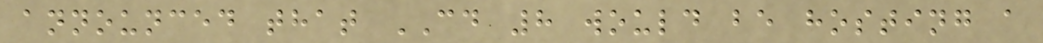announced that CD 8 would be hosting a
